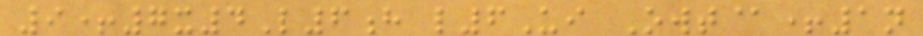9+7x4L6h l6Ui Owt@+1n
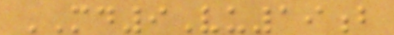MD9Vu19b
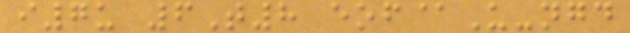i7u 6T8 eof@U-ngd
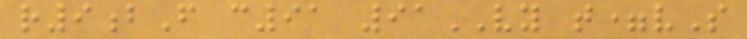r9bF c91 91VY t=vS
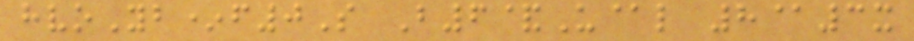hvoYb*f0S B6&U@l 8@3x
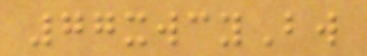77xwcyBw
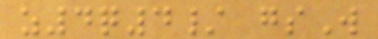z4q4/ gsW
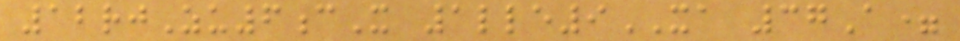12rjZu6cX 1lle9XA 37A=
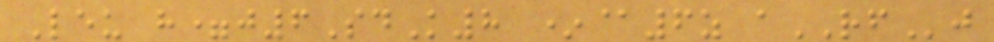Leu h=j6SdK8 *@6z aRFj
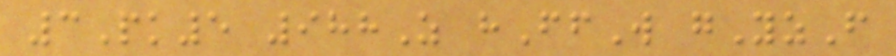3Pk5 988Z hFfW gYzF
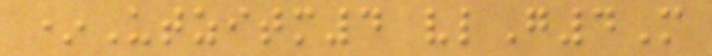*Utzitm4 vlG4M
